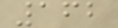162
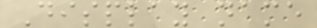Display name
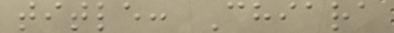title: Chiara
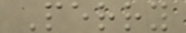Perry
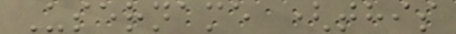Username (this
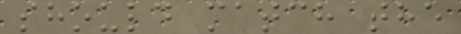should match the
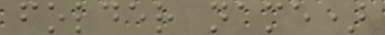folder name)
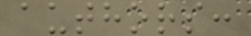authors:
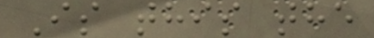Is this the
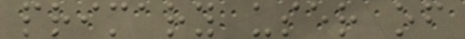primary user of
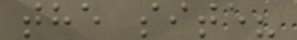the site?
